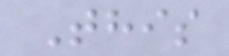This
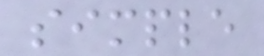simple
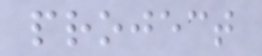project
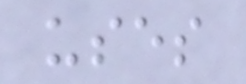uses
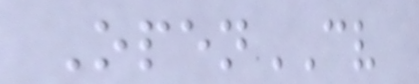OpenCV
